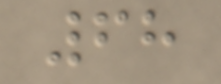68
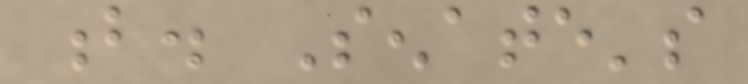b. Senate's
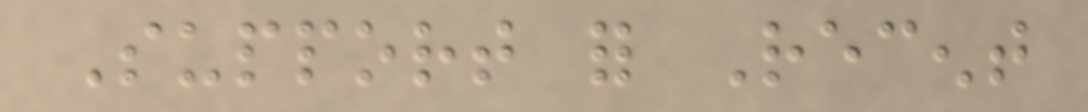Support for Recent
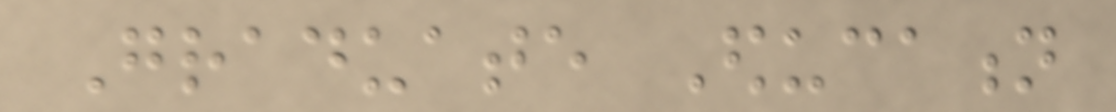Graduate Education
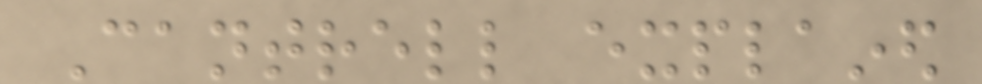Cantrell explained
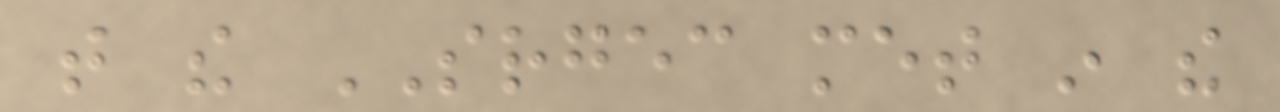that the SRGEC met in the
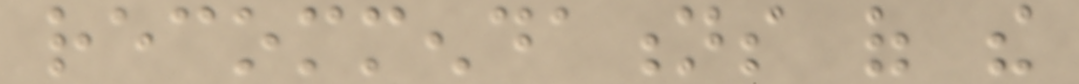recommendations of the
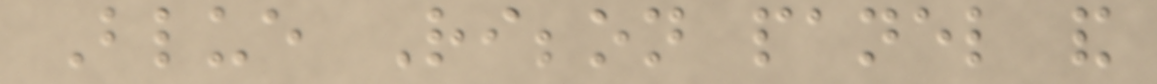Blue Ribbon panel and
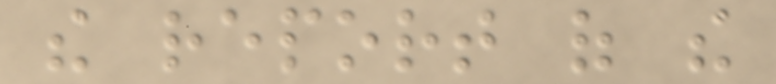the report of the
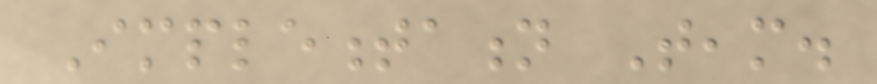Implementation Team.
